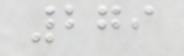279
